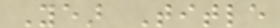Year Title
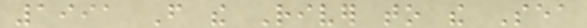1991 From the River to the Sea
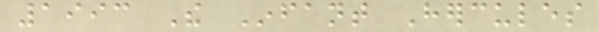1993 The Infant Hercules
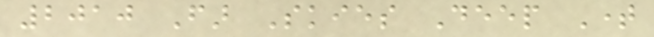2010 Far Skies Deep Time
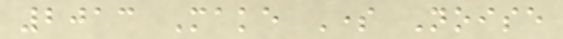2013 Make Some Noise
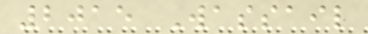2015 Wassail
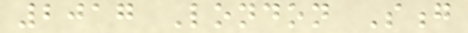2017 London Song
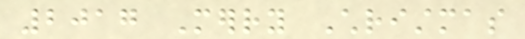2017 Merry Christmas
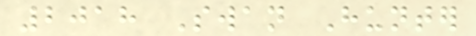2018 Swan Hunter
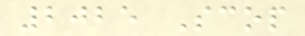2025 Scop
